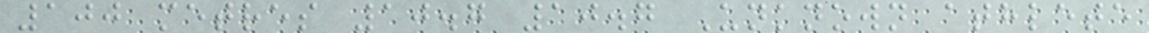100 metres 10.7 10.7 Unknown athlete
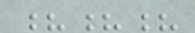???
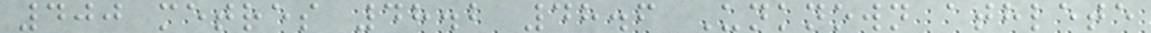400 metres 48.2 48.6 Unknown athlete
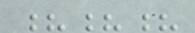???
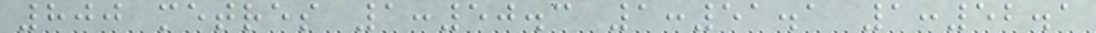800 metres 1:50.3 1:51.1 1:52.1
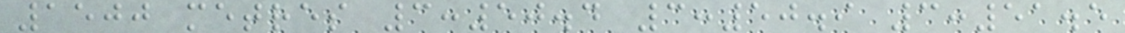1500 metres 3:50.4 3:50.9 3:51.5
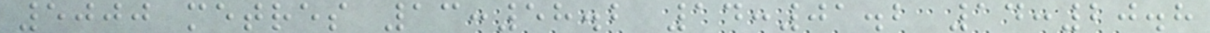5000 metres 13:58.2 14:01.2 14:20.8
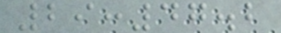29:47.2
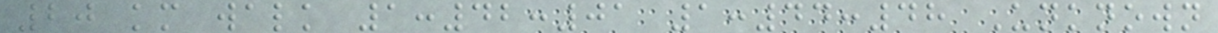20 km walk 1:42:01 1:44:48 Unknown
